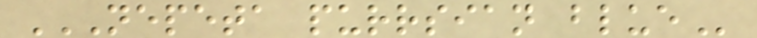NEPETA PURRSIAN BLUE
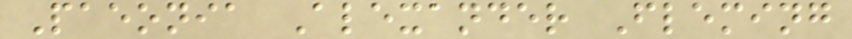Paeonia Alexander Fleming
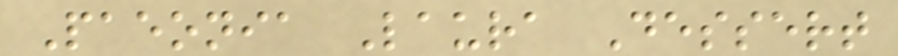Paeonia Laura Dessert
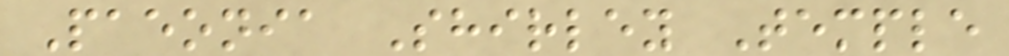Paeonia Shirley Temple
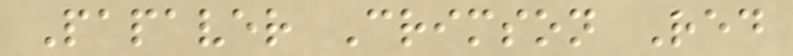Papaver Crimson Red
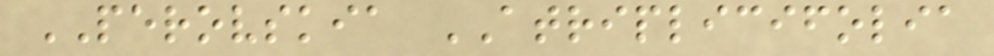PEROVSKIA ATRIPLICIFOLIA
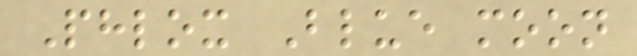Phlox Blue moon
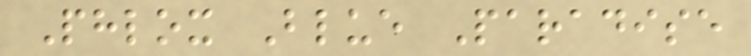Phlox Blue Paradise
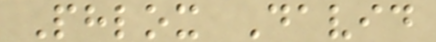Phlox David
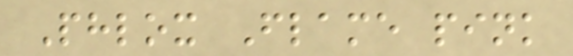Phlox Flame pink
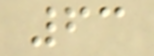63
